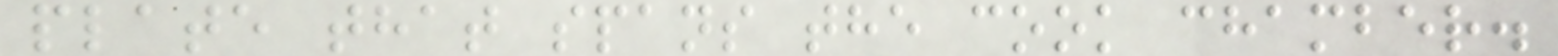plate that spans the cook chamber.
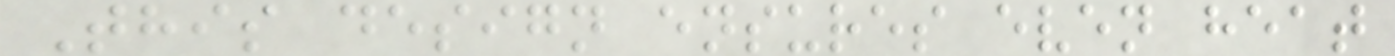This design ensures even heat
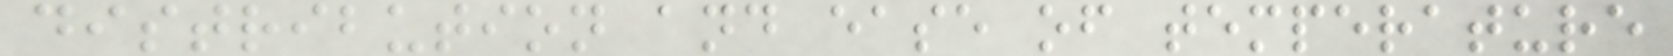distribution and ease of temperature
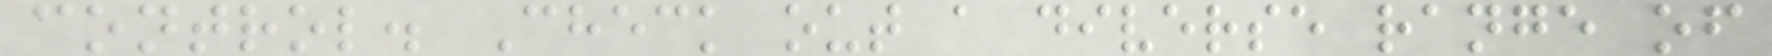control. Check out a diverse range of
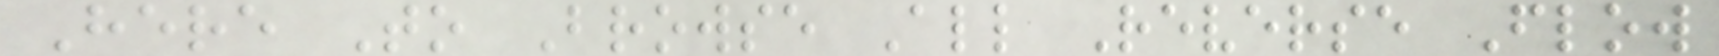Here To Browse All Reverse Flow
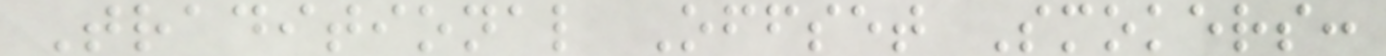Traditional Offset Smokers:
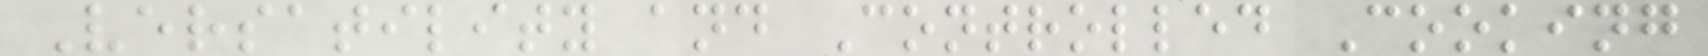Versatility and Controlled Cooking
